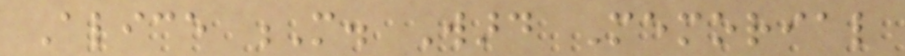Alice M. Ward Memorial
